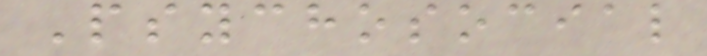Psychosocial
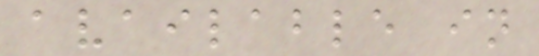available in
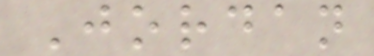Jordan
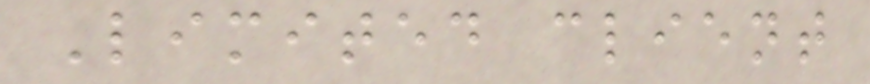Limited client
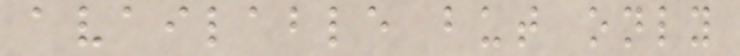available but only
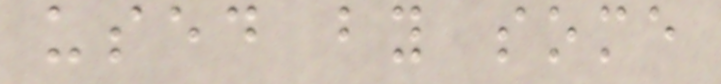used by some
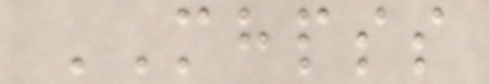MHPSS
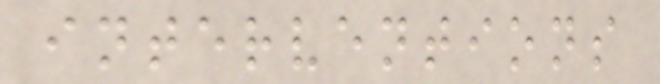interventions
